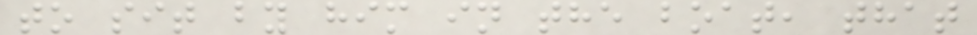to sit by him in the boat, that
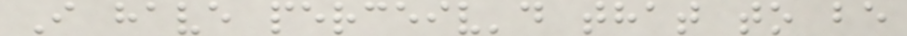I have perceiv'd that to be
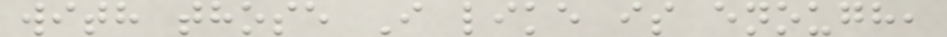with those I like is enough,
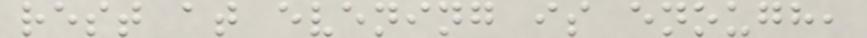rest at evening is enough,
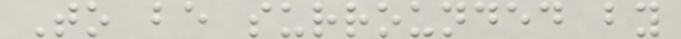To be surrounded by
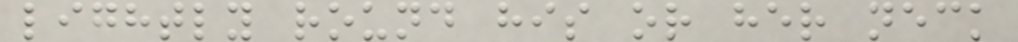lightly round his or her neck
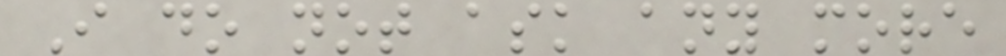I do not ask any more
